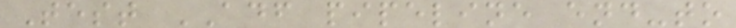Test ADF pipeline end-to
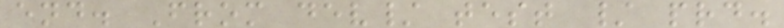end. From dev/ test / prd.
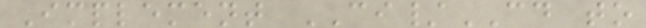Implement CI/CD to
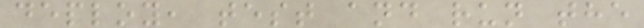deploy, test and run the
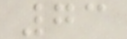73
